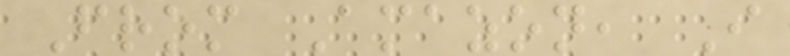From Amazon, I
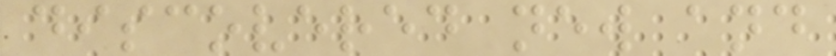discovered new and
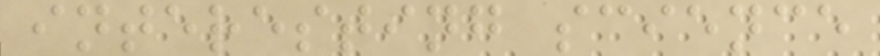interesting science
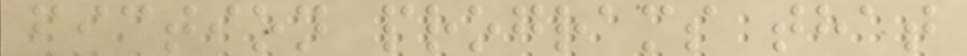fiction programs that
